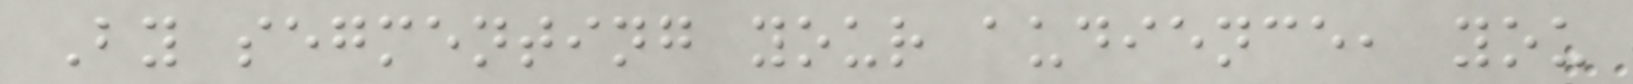By segmenting your audience, you
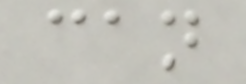can
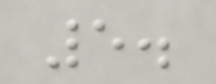5.
